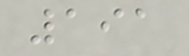191
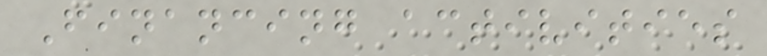Financing activities
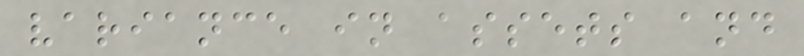variance in assets and
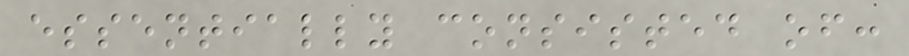essentially consisted of:
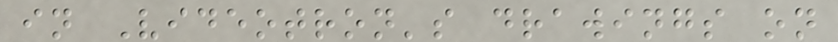in Videotron's drawings on
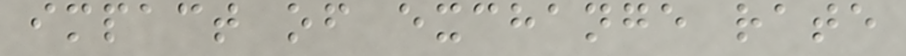impact of exchange rate
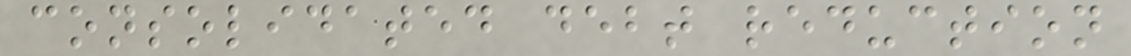consolidated debt reduction
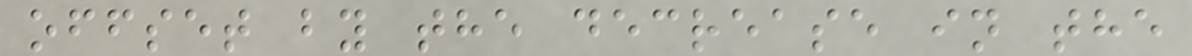offset by the decrease in the
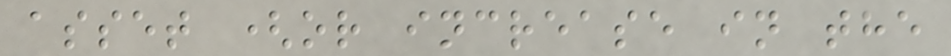asset (or increase in the
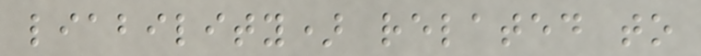liability) related to
